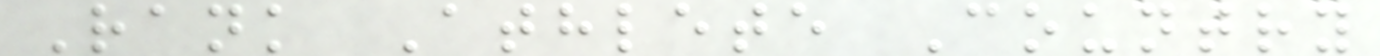Rank Athlete Country
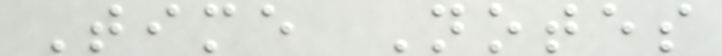Time Notes
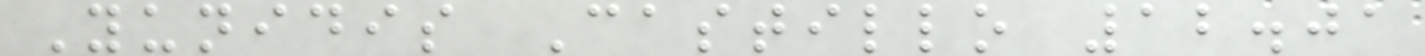Yunidis Castillo 12.01
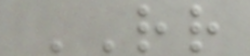RR
